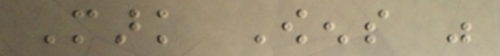Mark Owens was
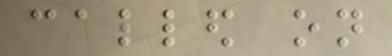called on
